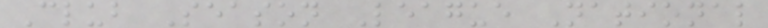Club Season League National
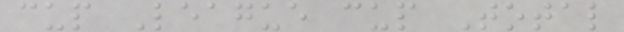cup League cup Total
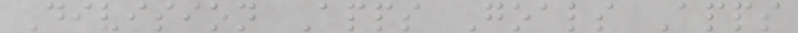Division Apps Goals Apps
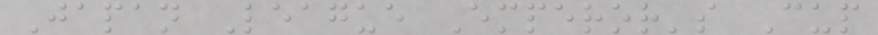Japan League Emperor's Cup
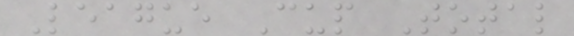League Cup Total
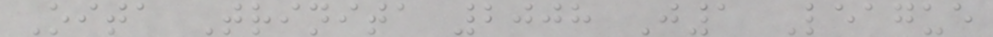Oita Trinita 2008 J1 League
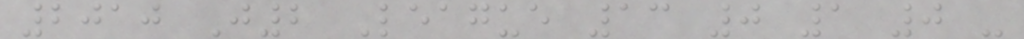2010 J2 League 13 0 1 0 -
